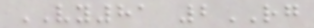VY81 2RG
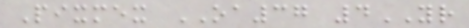Pixmex OA37 4YR
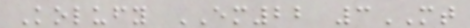Kolufy EM22 3MT
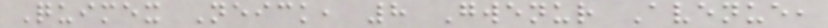Quimex Neick, 8 Gwenur Avenue,
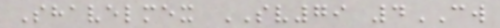Shavelmex SV79 4CW
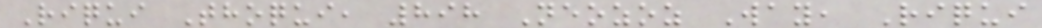Riqui Thoqui, 898 Neozoz Way, Riqui
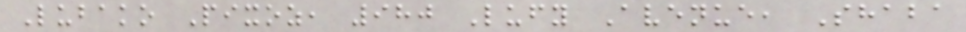Lubako Pixoz, 980 Lufy Avenue, Shaba
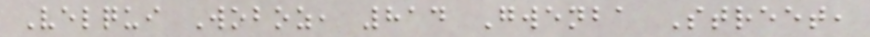Velqui Woboz, 814 Gwenba Street,
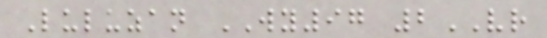Luluzan WY97 2VR
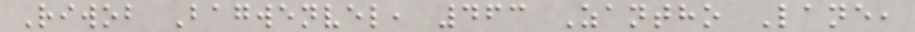Riwob Bagwenvel, 463 Zantho Lane,
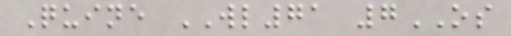Quine WL71 7OS
